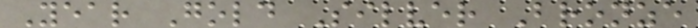Year Gold Silver Bronze
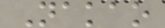Nakao
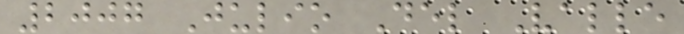2007 Julio Del Valle
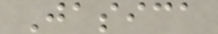Jasica
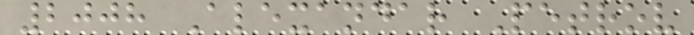2008 Alexandar Petrov
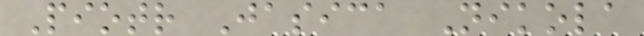Piotr Jasica Nikola
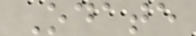Odate
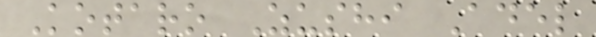Kotaro Zushi Adel
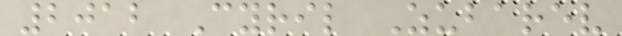2012 Cyril Zubarev
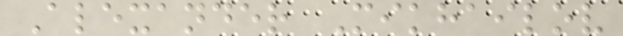Alexander Mikhailov
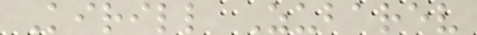Kirill Zubarev
